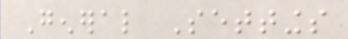General Settings
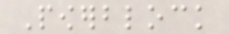Powerblock
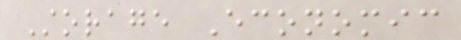Storage Economic
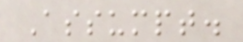Assumpt.
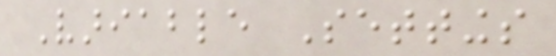Variable Settings
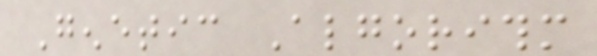Genetic Algorithm
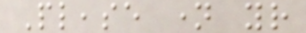Please name your
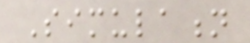Simulation
